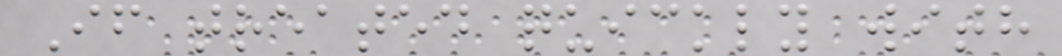If treated quickly with
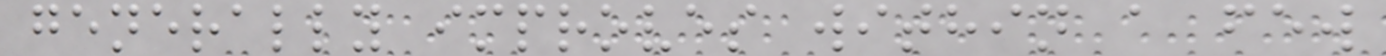generally improves within a few
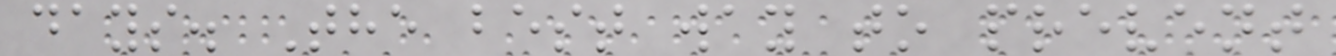days. The best way to prevent
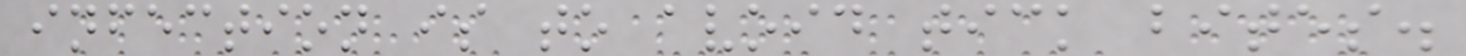infection is to avoid tick bites.
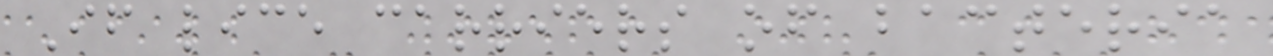If lice carriers of bacteria
